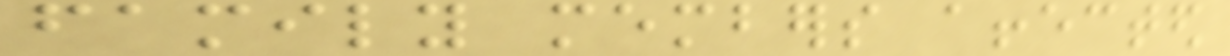family members affected
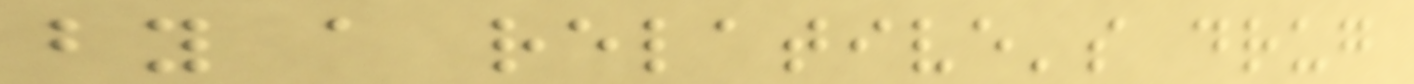by a relative's drug
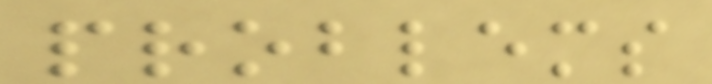problems
